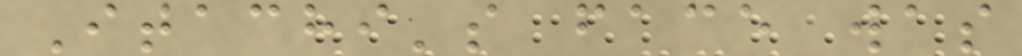Itachi's face was
